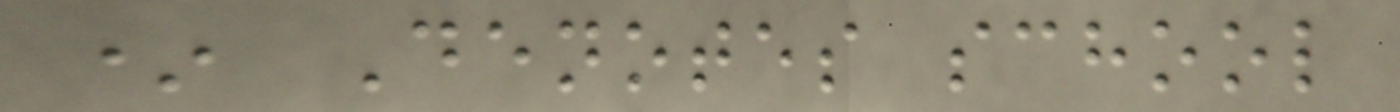* Denotes school
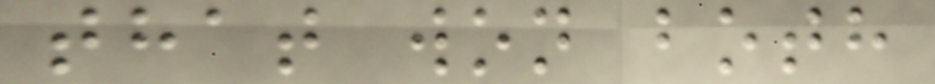that won both
